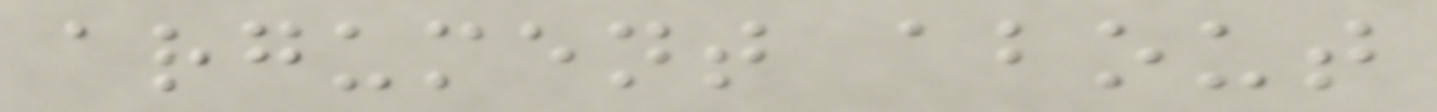argument about
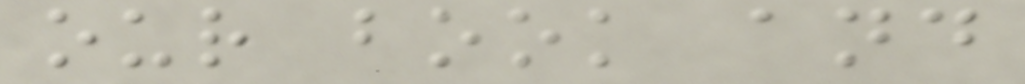our book and
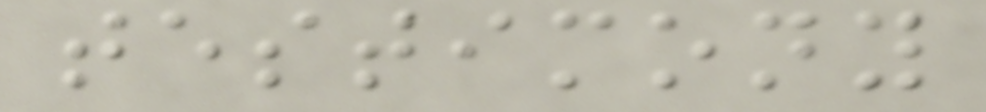testimony
